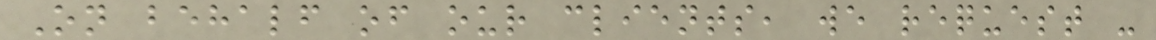On behalf of our clients, we request -
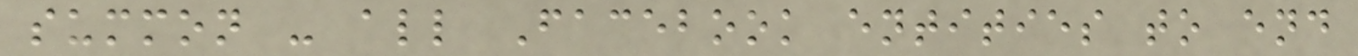summon - all Facebook entities to end
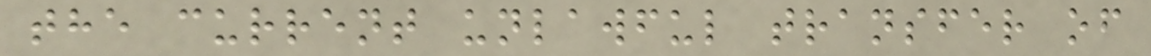the current unlawful transfer of
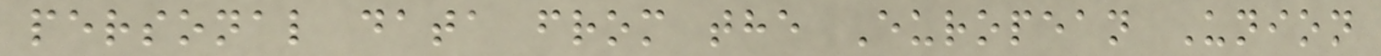personal data from the European Union
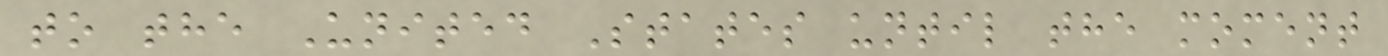to the United States until the moment
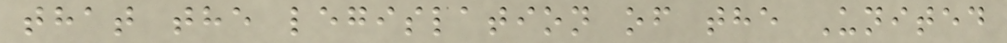that the legislation of the United
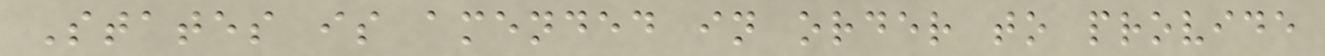States is amended in order to provide
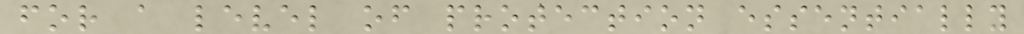for a level of protection essentially
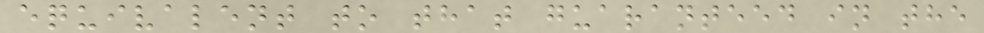equivalent to that guaranteed in the
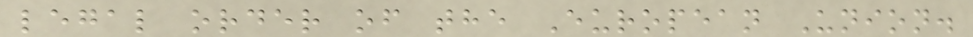legal order of the European Union.
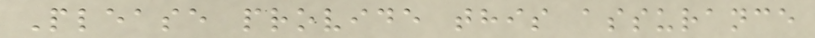Please provide this assurance
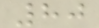80
